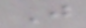J
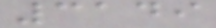3149
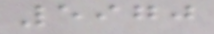5970
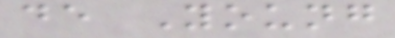de Young
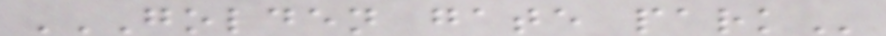GOLDEN GATE PARK
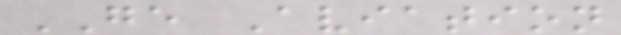GE Aviation
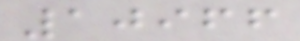10966
